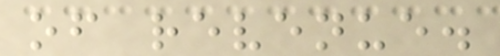of revenue.
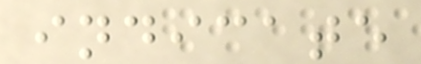indicate
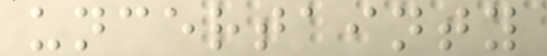uncertainty
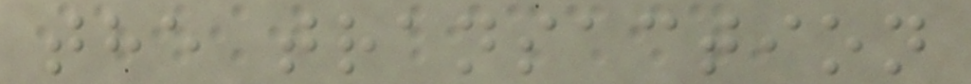the transaction
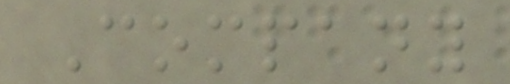Company
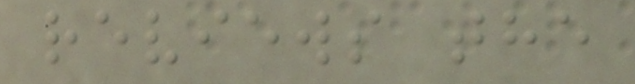reviews the
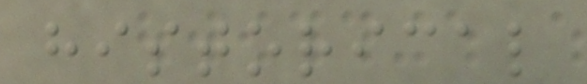historical
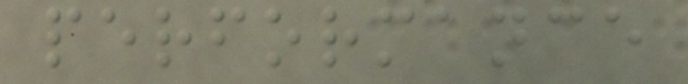performance
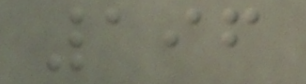196
